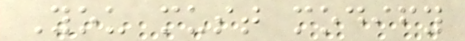You must modify
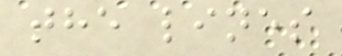the lines
